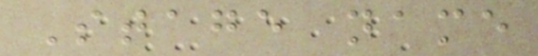Stage name
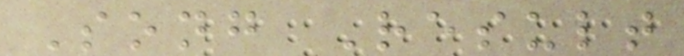Song Result
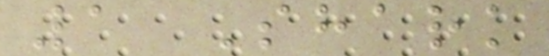1 Shark
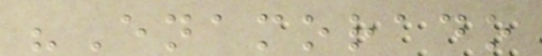"Enamorado
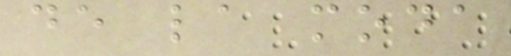de la moda
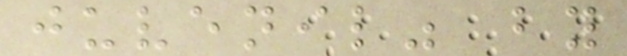juvenil" by
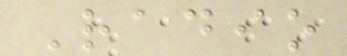Radio
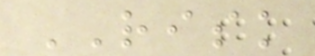RISK
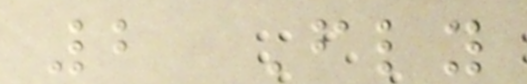2 Fly
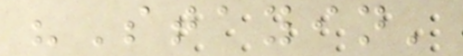"Stayin'
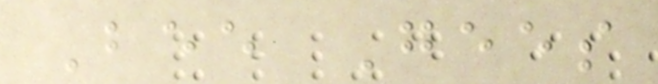Bee Gees
